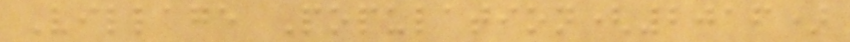Village Population(2016)
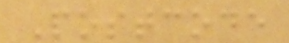Postcode
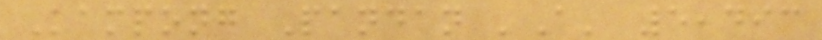Kampong Pandan 'A' 5,493
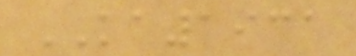KA1931
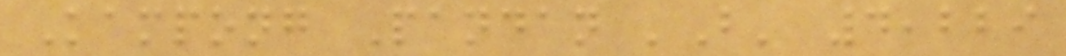Kampong Pandan 'B' 4,229
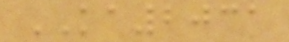KA2031
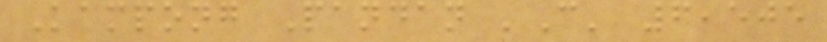Kampong Pandan 'C' 6,505
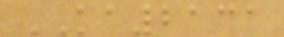KA2131
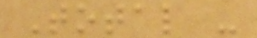Total -
